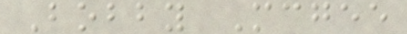Bobby Mcgee
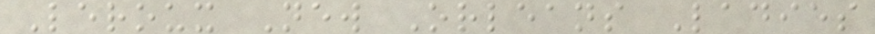Leroux New Orleans Ladies
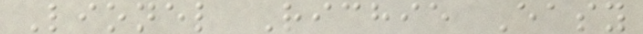Lionel Richie Easy
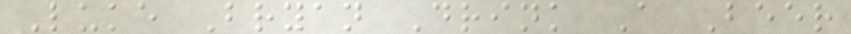Luke Bryan Drink A Beer
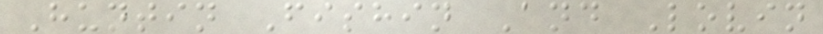Huntin Fishin And Lovin
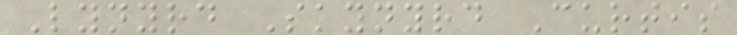Lynyrd Skynyrd Curtis
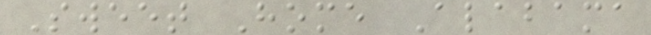Sweet Home Alabama
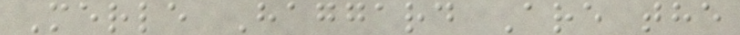Merle Haggard Are the
